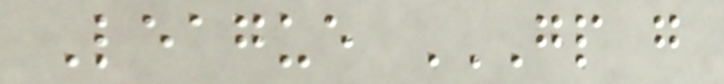League GP G
